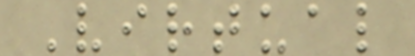Virtual
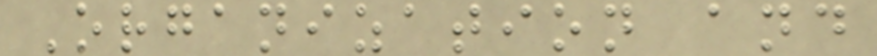Organization and
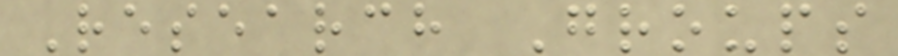Research Groups
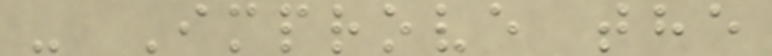- Improve the
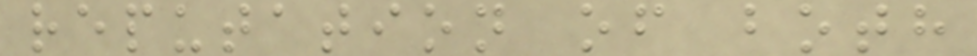reputation of both
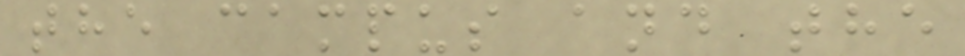the campus and the
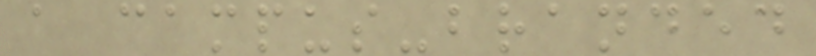a campus-branded
